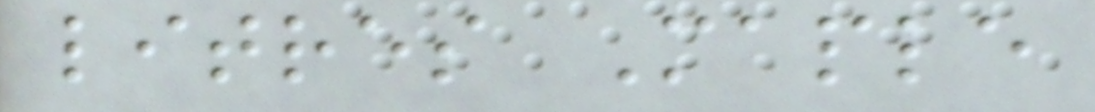litres Maple
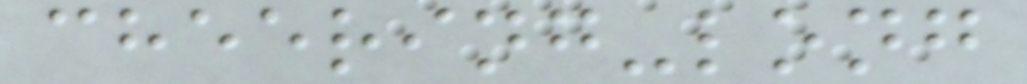cheering-long
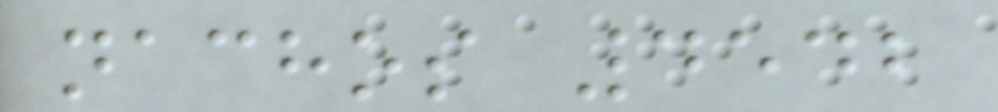nachos 4542
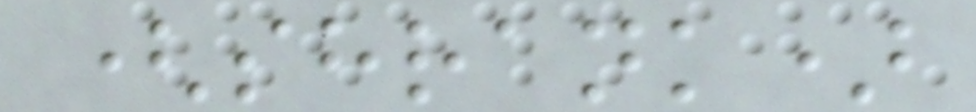(shrank)
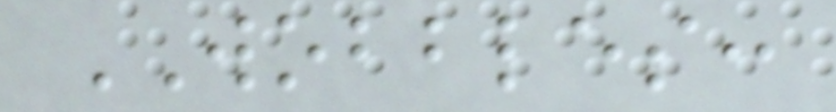WOBBLES:
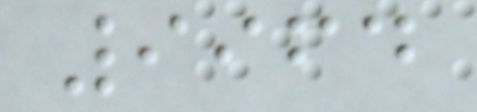9964
